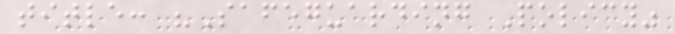title: "Safeguarding Policy"
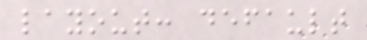layout: default
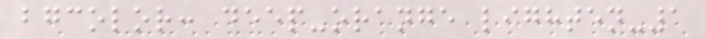bgcolor: deep-orange lighten-1
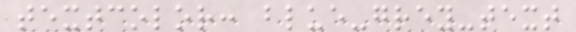textcolor: blue-grey-text
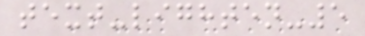text-lighten-5
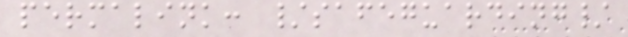permalink: /safeguarding/
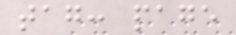tag: page
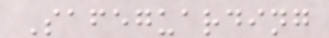Safeguarding
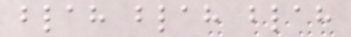blah blah blah
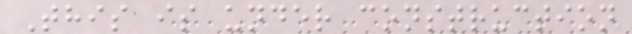This is under construction
